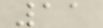11
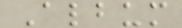Album
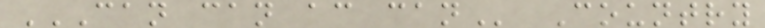CAN CAN AC CAN Country
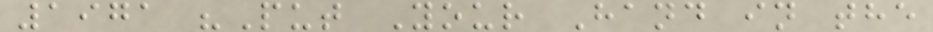1971 "Put Your Hand in the
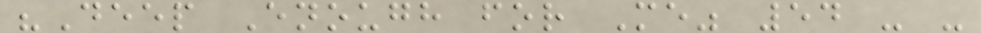"Deep Enough for Me" 54 - -
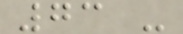73 -
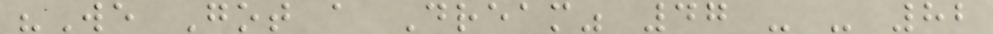"We Got a Dream" 47 - - 82
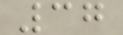37
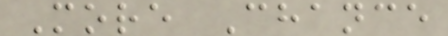More Chance
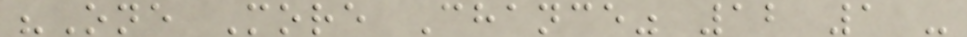"One More Chance" 12 1 -
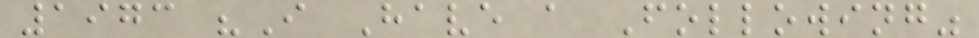1973 "I Have a Following"
